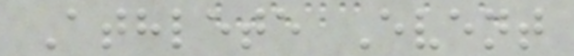Athlete Event
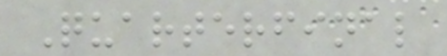Quarterfinal
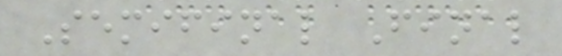Semifinal Final
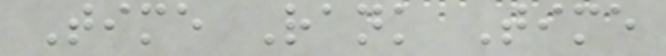Time Rank Time
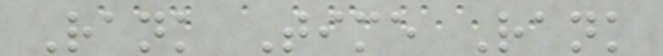Rank Time Rank
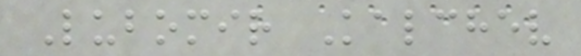Lubomir Kalchev
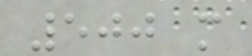500 m
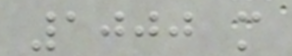1000 m
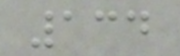134
